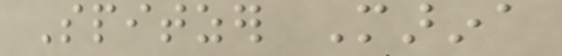Spitzer Marina
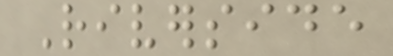Riverside
